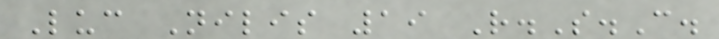Luc Nilis 19 R.S.C.
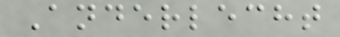Anderlecht
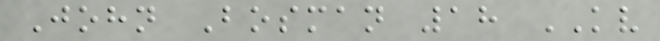John Bosman 18 KV
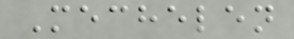Mechelen
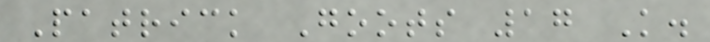Patrick Goots 17 K.
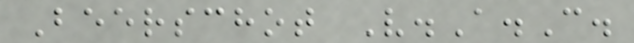Beerschot V.A.C.
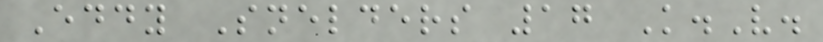Eddy Snelders 17 K.V.
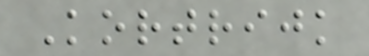Kortrijk
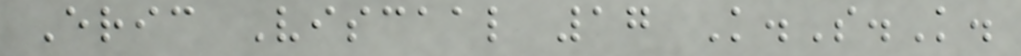Eric Viscaal 17 K.S.K.
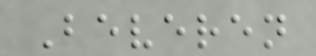Beveren
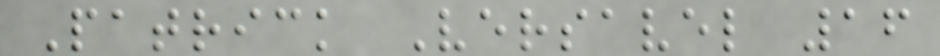Patrick Versavel 16
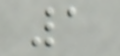1
